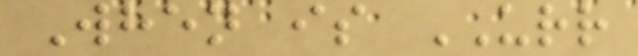When is URR
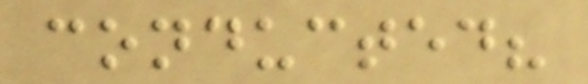conducted?
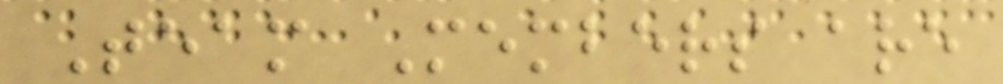Team Members are
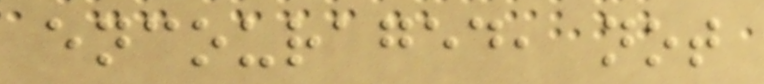encouraged, not
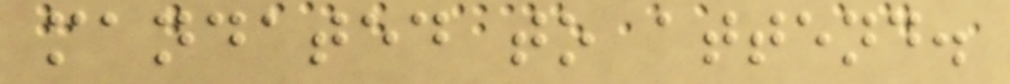mandated to attend.
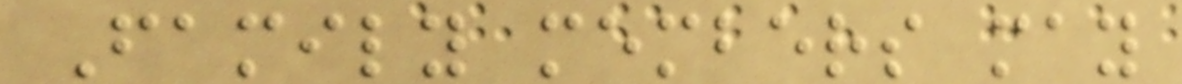Family members may
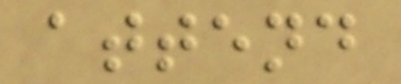attend
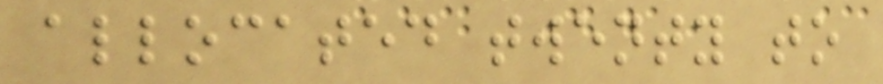allocated twenty to
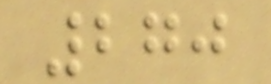270
